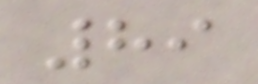89
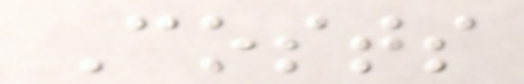Costs
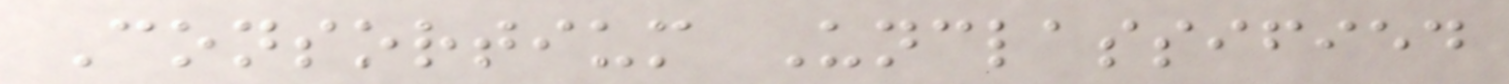Consortium Unclassified
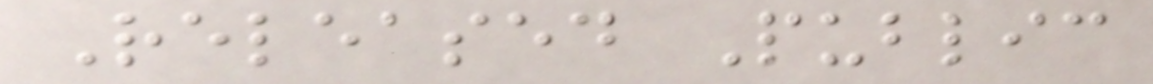Released Public
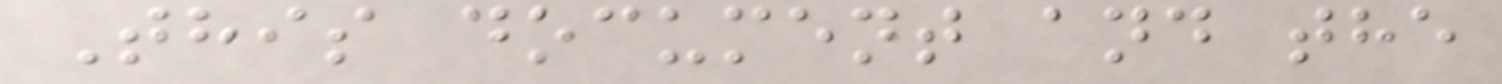This document and the
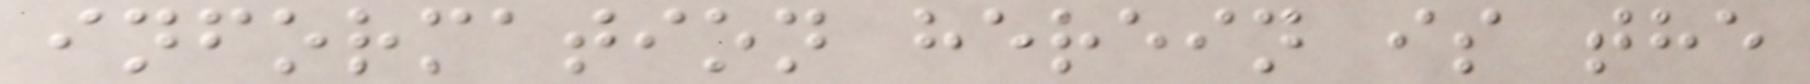information herein is the
